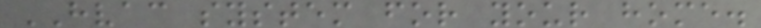HVAC system for your home.
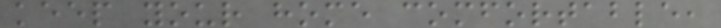keep your home comfortable,
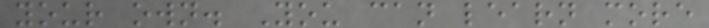your own. You can learn more
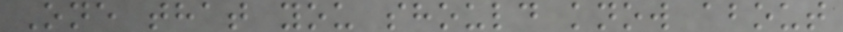One that you should know about
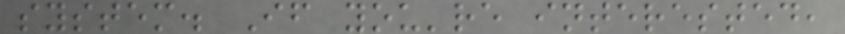system. If you're interested,
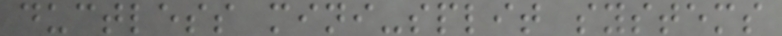ductless mini-split systems
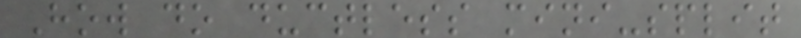How do ductless mini-split
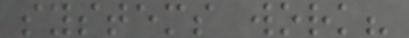systems work?
